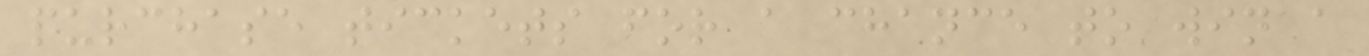purchase tickets for a chance to win a
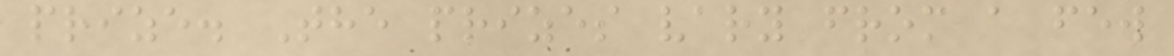prize. The prizes vary from a few
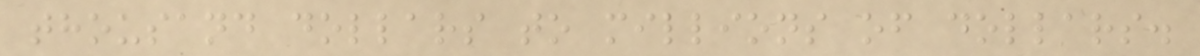thousand dollars to millions of dollars.
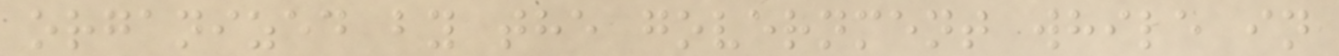organized by the government while in
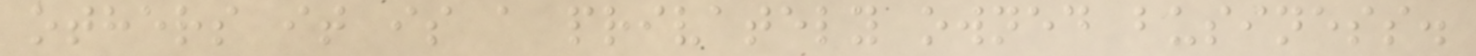others it is a privately owned business.
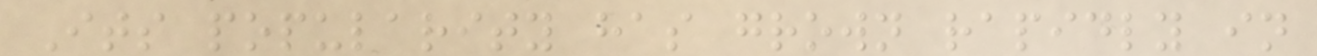Its popularity has grown rapidly in
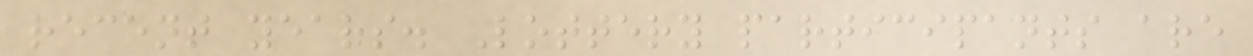recent years. Lottery participants are
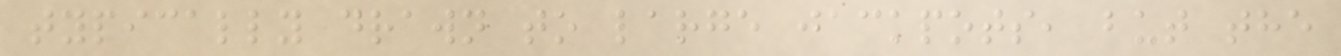typically drawn to large jackpots, but the
